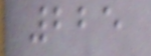225
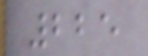225
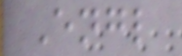Engl
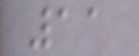11
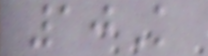10K
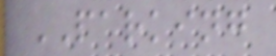PARKING
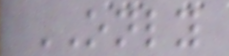ONLY
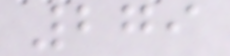279
